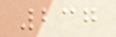237
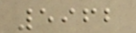5962
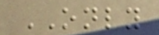ONLY
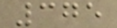375
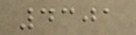4301
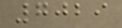7029
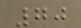70
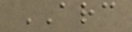ARC
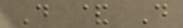D & D
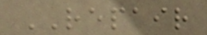REPAIR
